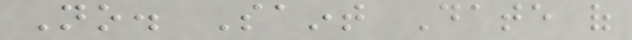No. Saint Date of
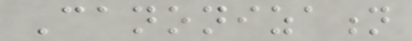Canonization
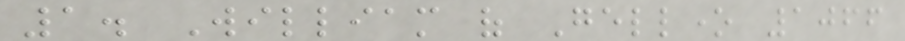1. William of Gellone 1066
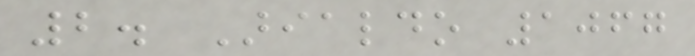2. Arialdo 1067
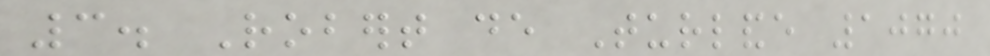3. Robert de Turlande 1070
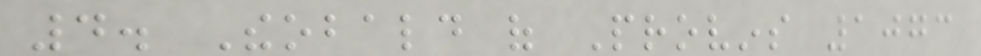4. Theobald of Provins 1073
